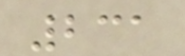231
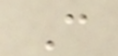C
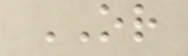OR
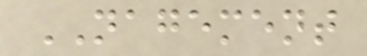NAGEMENT
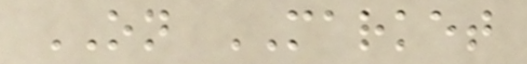ON MARKET
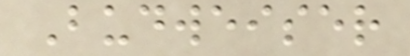Budweiser
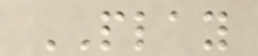PLAY
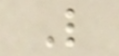L
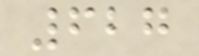627
